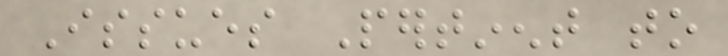Issues Pertinent to
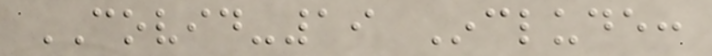COVID-19 Include:
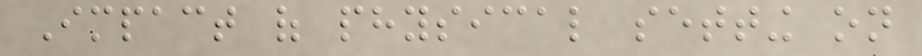Impact of physical setting on
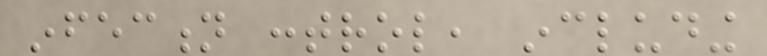infection control, including
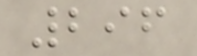296
